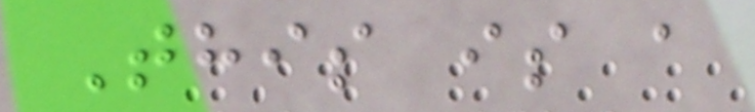This is a
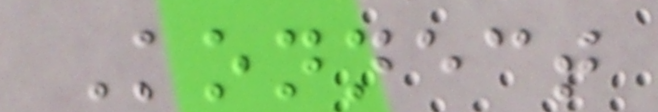Konnect
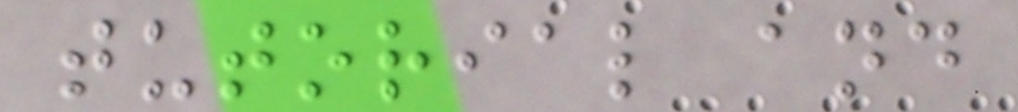tutorial and
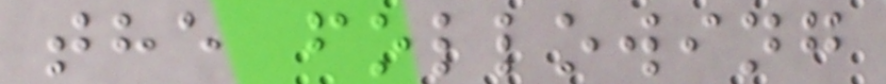the following
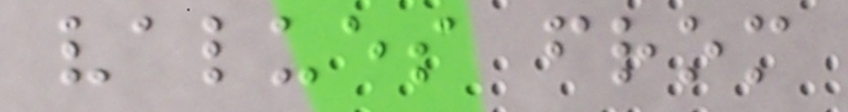values from
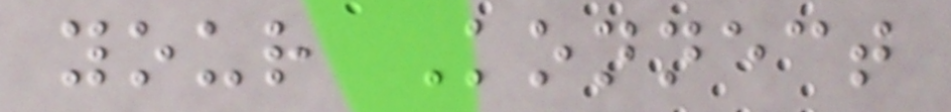your Konnect
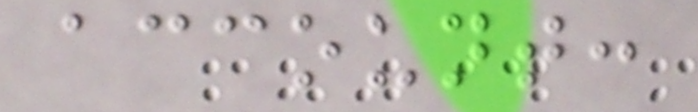account:
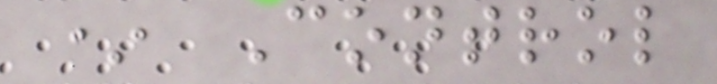* Control
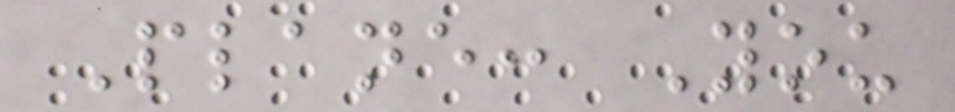Plane: You
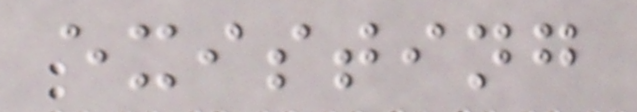existing
